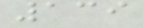139
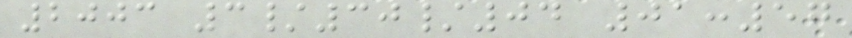2003 3/30/04 01:57
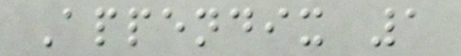Appendix 1
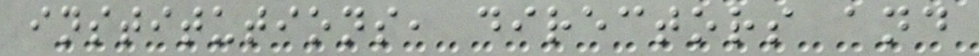institutions, directors and
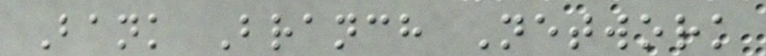Bank Branch Network
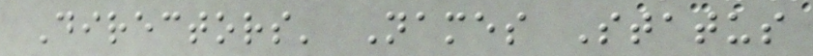Directors' Names Status
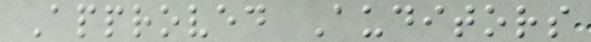Approved Auditors
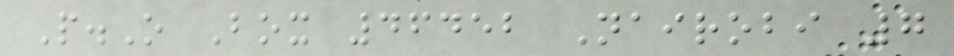P.O Box 46452 Nairobi 7
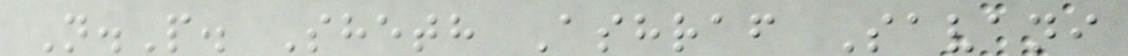N.P. Sheth Ashraf Savani
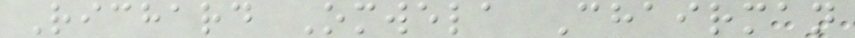Richard Omwela Chairman
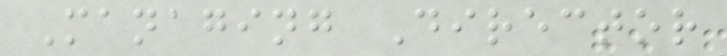Managing Director
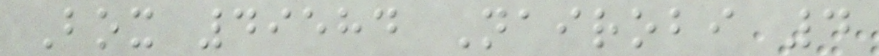Box 49584 Nairobi 4
